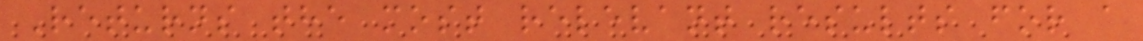Returns the most relevant results for a
